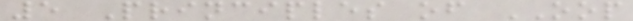5 Principles of OOP
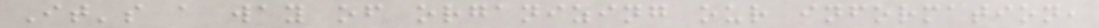It's a way of organizing our information,
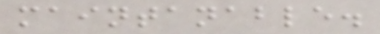maintanable.
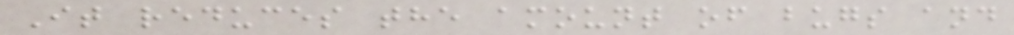It reduces the amount of bugs and
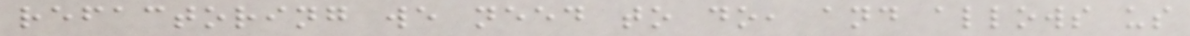refactoring we need to do, and allows us
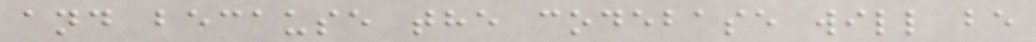and because the codebase will be
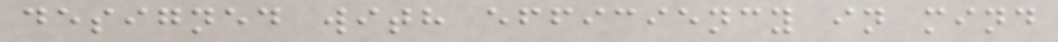designed with efficiency in mind
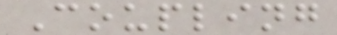Coupling
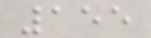155
